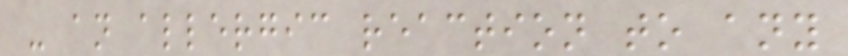- an allergic reaction to any
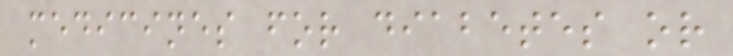medicines for diabetes or
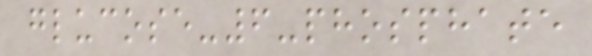glucose-6-phosphate
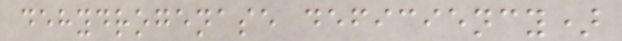dehydrogenase deficiency)
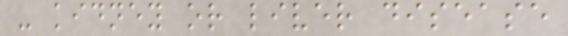- kidney or liver disease
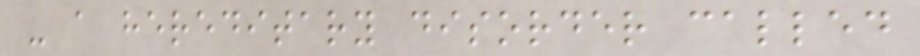- a hereditary disorder called
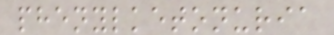phenylketonuria
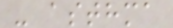- asthma
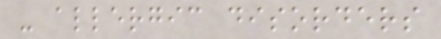- allergic disorders
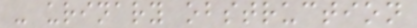- urinary obstruction
